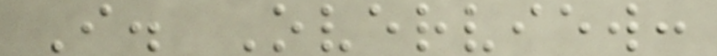I. Overview:
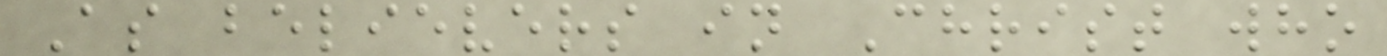As believers in Christ who
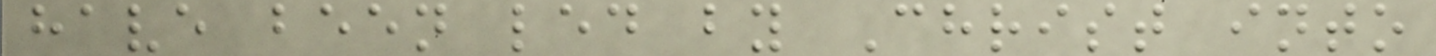have been led by Christ into
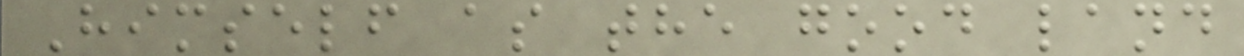Himself as the good land
